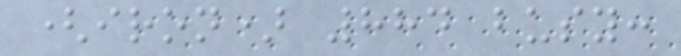(iron) 884 busy:
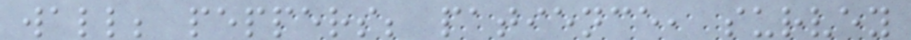wall; peppers; patience, survey
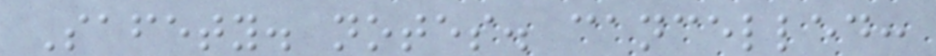Safety. notes. cancelled:
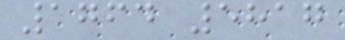1764 5817
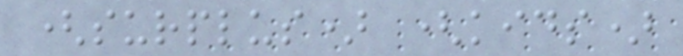(surplus) (kids)
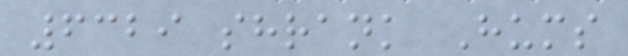6329 shrank Hums
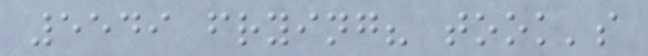5549 frying? took's
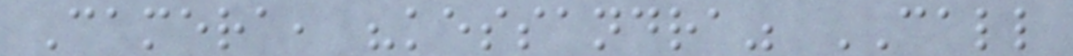Camera, "kessandra" CALL
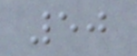50
